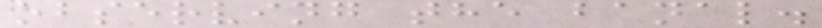observing the banal.
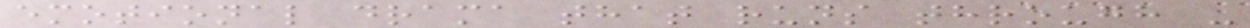emotional drama that runs through -
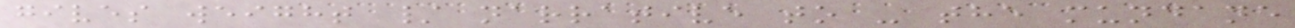gives weight / narrative to - the mundane
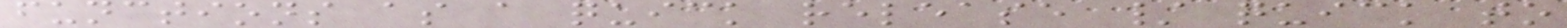functions as a quick release / quick to
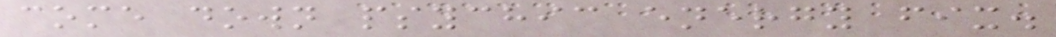come down psychic energy fix.
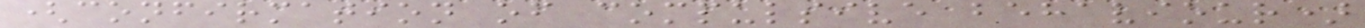(confirmation of compulsive behaviour)
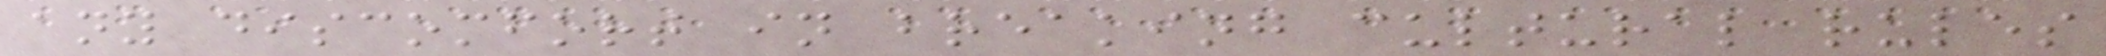any discomfort in breaking cultural rules
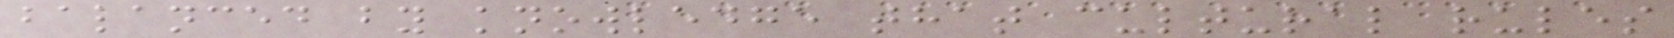balanced by knowledge that cultural rules
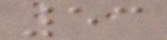53
